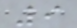9
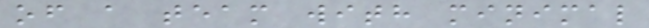of a team with minimal
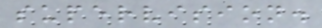supervision.
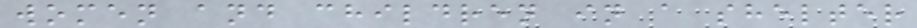women and children in a shelter
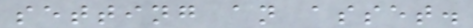setting an asset.
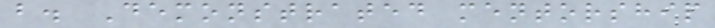b. Demonstrated mentorship
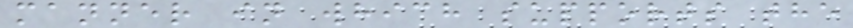manner in which supports the
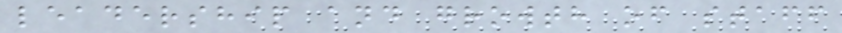leadership and growth of staff
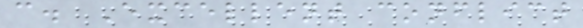c. Excellent conflict
